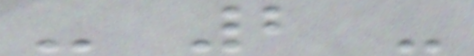- 2 -
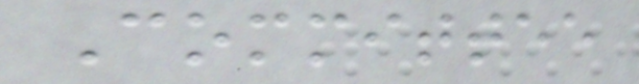Committee
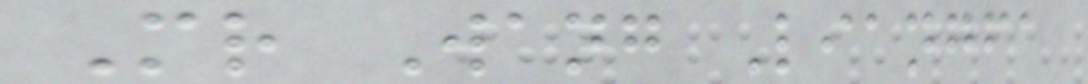Mr Wang Liangfa
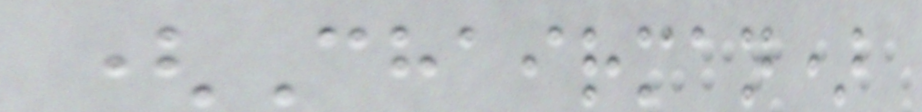(Chairman)
